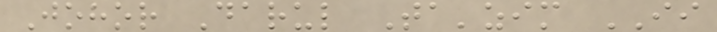Johor Darul Ta'zim II
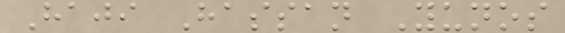Haji Hassan Yunos
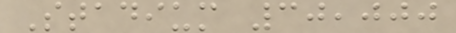Stadium 30,000
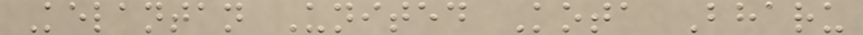Kelantan United Kota Bharu
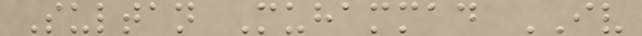Sultan Muhammad IV
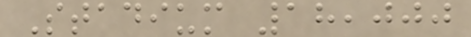Stadium 18,000
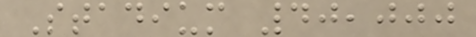Stadium 40,000
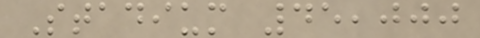Stadium 45,000
